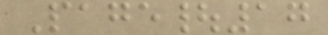Page|17
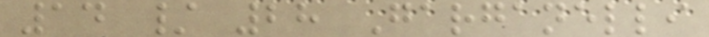14 / 28 Garganelli
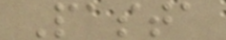Pasta
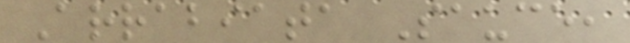Arrabiata Sauce,
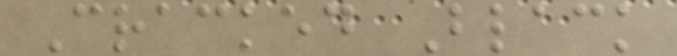Cracked Black
